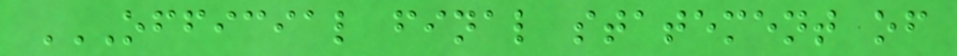OFFICIAL FINAL STATEMENT OF
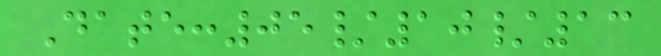Date:05/10/13
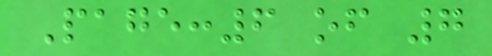Page:6 of 7
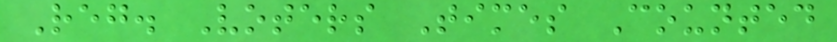Reg. Voters Times Counted
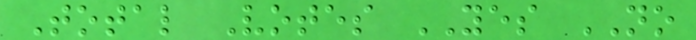Total Votes YES NO
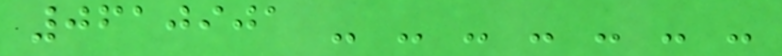0610901 - - - - - - -
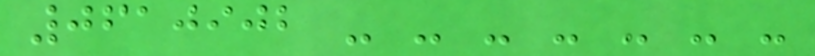0610902 - - - - - - -
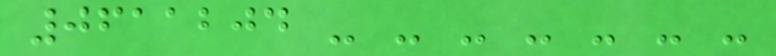0611204 - - - - - - -
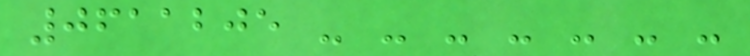0611205 - - - - - - -
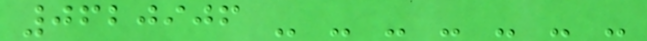0620906 - - - - - - -
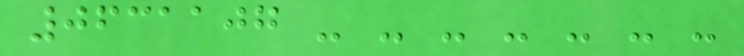0631107 - - - - - - -
